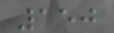150
